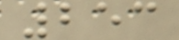253
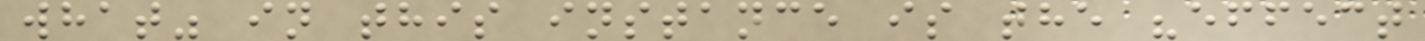what" in this instance is the "effect
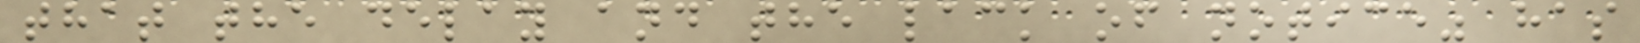that the delay and the lack of notice" has
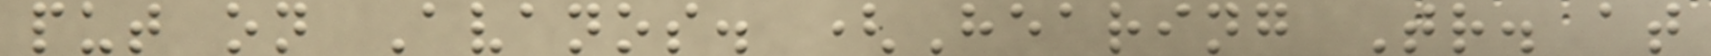put on Avanos. (Hearing Tr. at
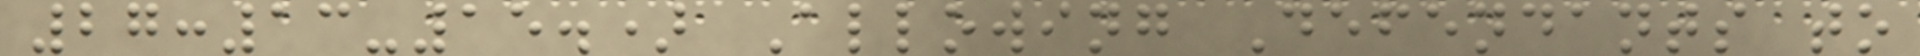27:13-15.) Allowing Defendants to
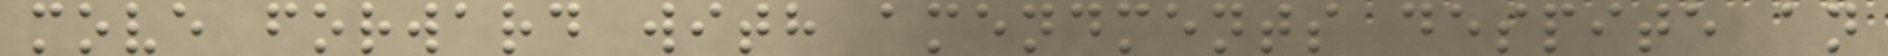move forward with amendments despite an
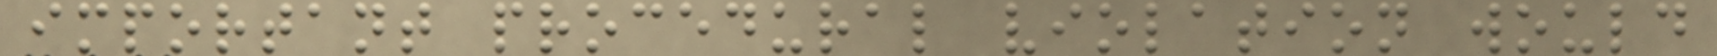important procedural violation would
